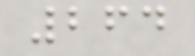264
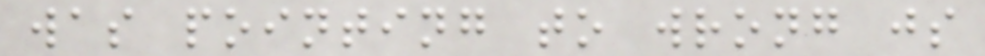was pointing to wrong js
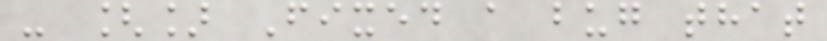- [] Fixed a bug that
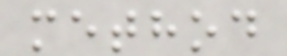method
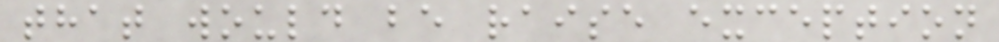that would be raise exception
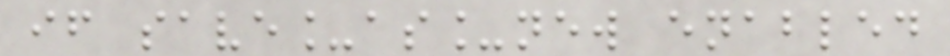if save_as_new enabled
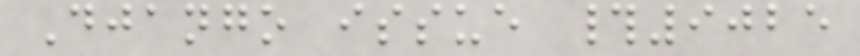Django issue #9025
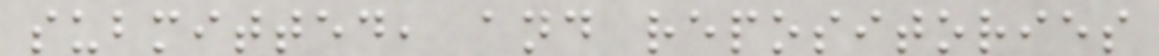submitted, and repositories
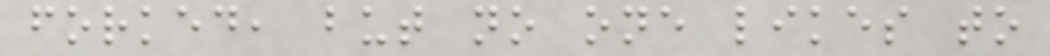forked, but no one likes to
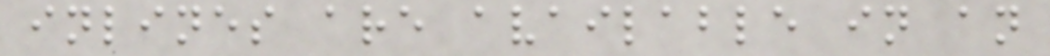inlines are available in an
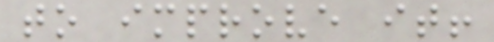to improve it!
